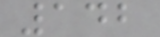142
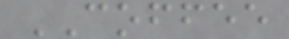COFFEE
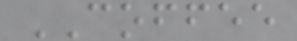COFFEE
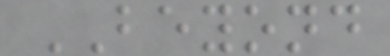BEYOND
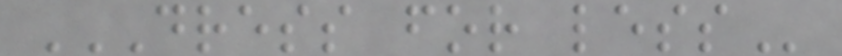DRESS FOR LESS
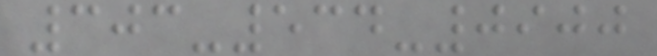303-534-0900
